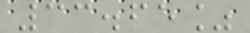33.65%
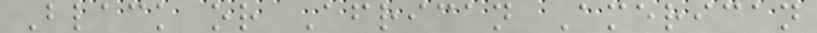Black or African American
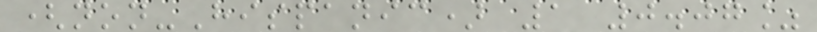(non-Hispanic) 1 0.07%
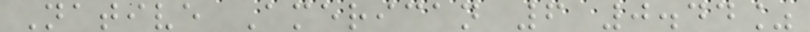Native American 6 0.44%
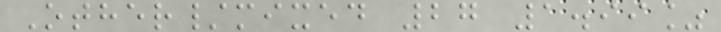Other/mixed 27 1.99%
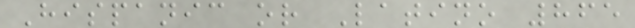Hispanic or Latino 865
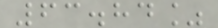63.84%
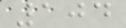104
